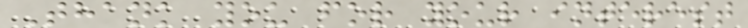Thank you for your interest
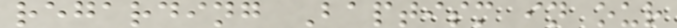regarding Baptism in our
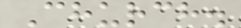Church.
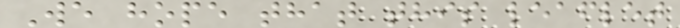We hope that this leaflet
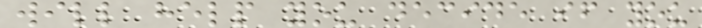will help you decide if you
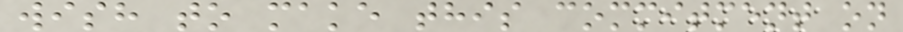wish to make this commitment on
